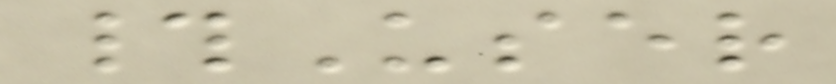#User
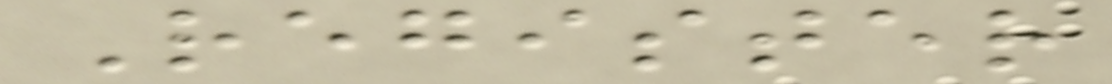Register
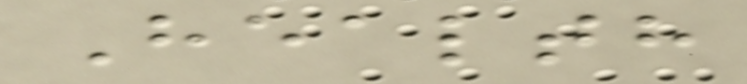Health
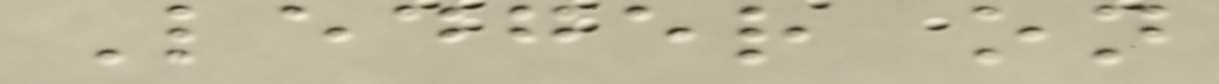Ledger on
